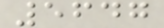5647
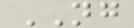NG
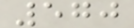570
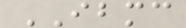IBMC
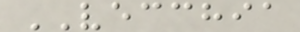VECCHIA
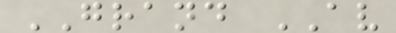GRAND AV
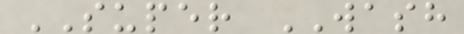SUPER WASH
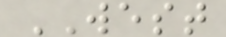WEST
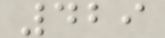429
